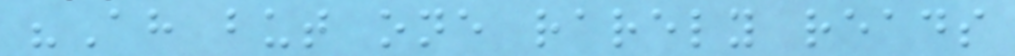"Ah but one rarely reads
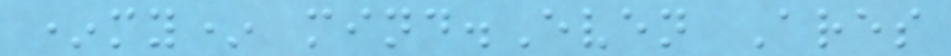*my* mind.Even Ares
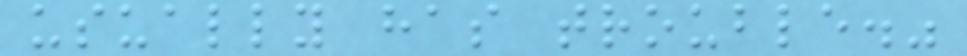usually has trouble."
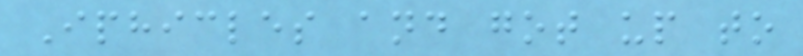Iphicles and got up to
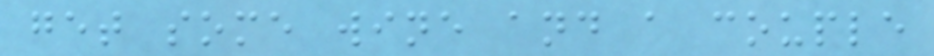get some wine and a couple
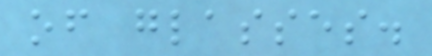of glasses.
